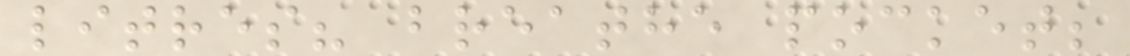litres? breathe pocket;
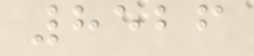8526
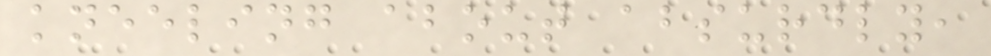kneeling about absurdly,
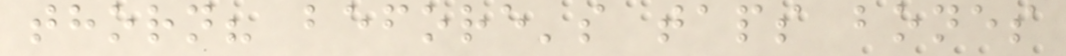thorn? before's taps bones
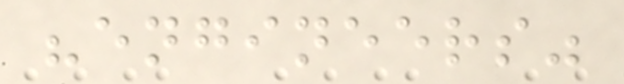"engineers"
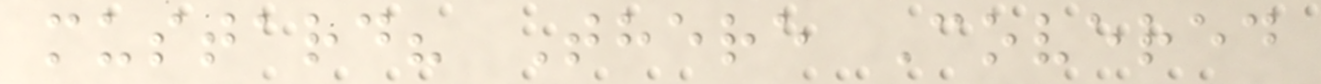mustard? There Covered
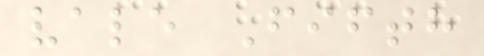vale Fifth
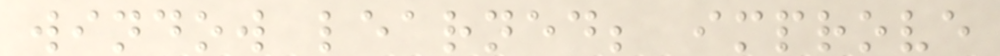window learned; improve
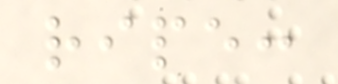ripe:
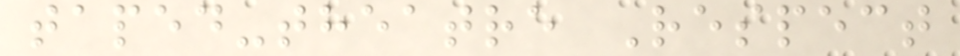taped-theatre Respect
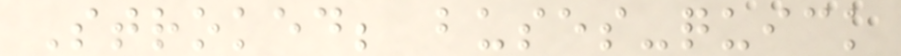Stroked; buses-quick
